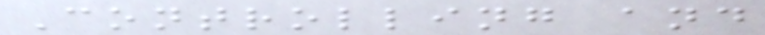Controlling and
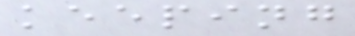keeping
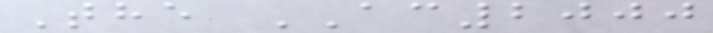The AC2000
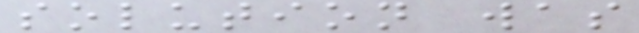solution was
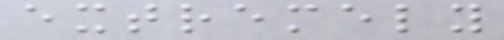extremely
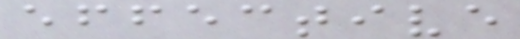effective
